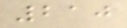210
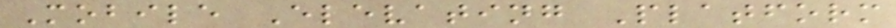Mobile Elevating Platform
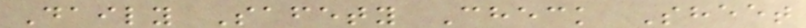Daily Safety Check Sheet
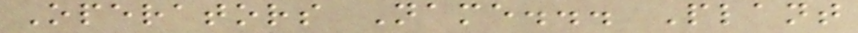Operators Name... Plant
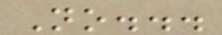No...
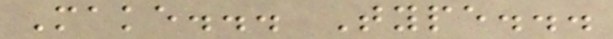Make... Type...
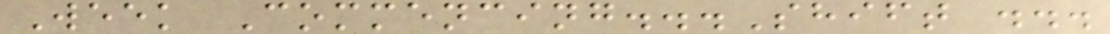Week Commencing...Shift ...
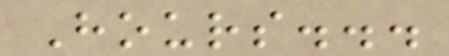Hours...
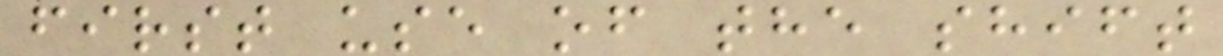first use of the shift
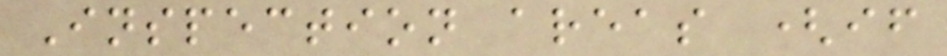Inspection areas (if
